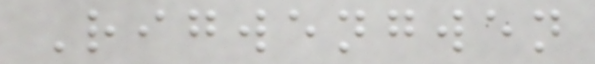Rigwengwen
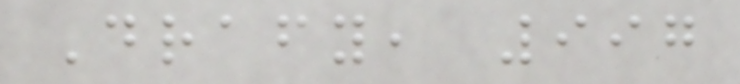Drafy, 997
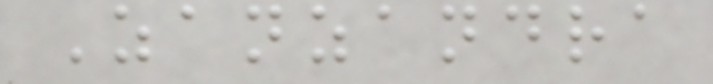Zanzandra
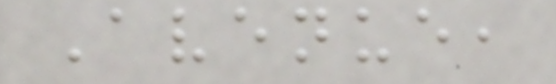Avenue,
